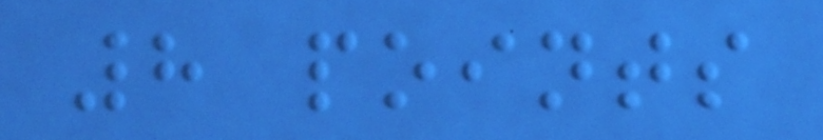8 points
